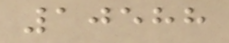10588
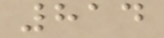814
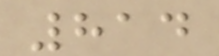814
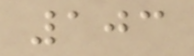103
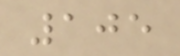105
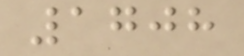1708
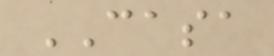CASA
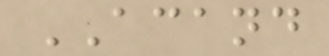ACAND
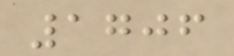1706
